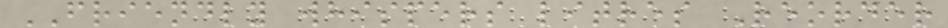FRIENDLY whispers litres Reorder
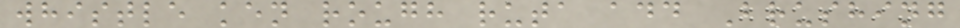whistle ken rough ruta add Brushing
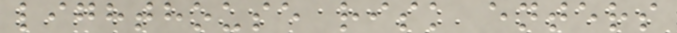lighthouse risk enters
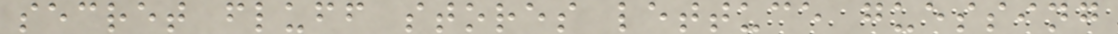secret fluff stores lettuce guessing
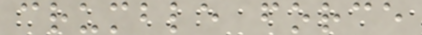crumble force
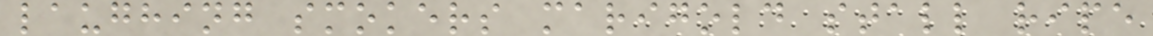laughing smokers marigold stall ripe
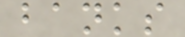banks
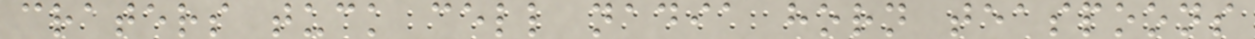craters tuck cell nadia horn teaspoons
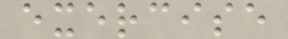exercise
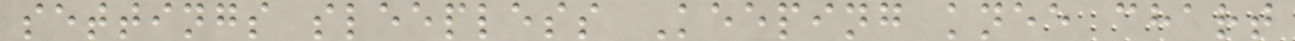settings sleepless Keeping knee chart
